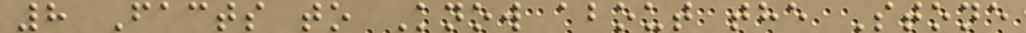8 Facts to Know about the Stone
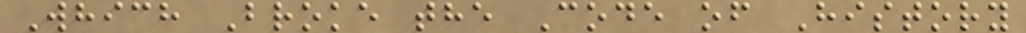Which Broke the Code of History
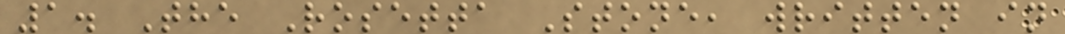1. The Rosetta Stone, written in
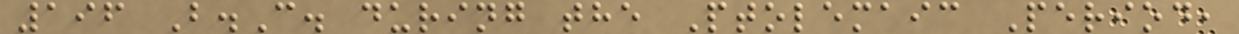196 B.C. during the Ptolemaic Period,
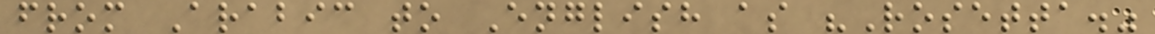from Arabic to English as "Rosetta."
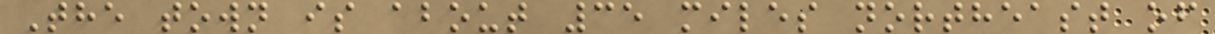The town is about 35 miles northeast of
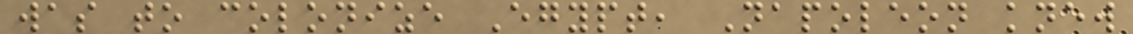was to colonize Egypt, Napoleon knew
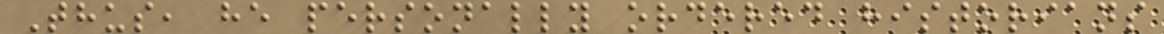Thus, he personally ordered historians
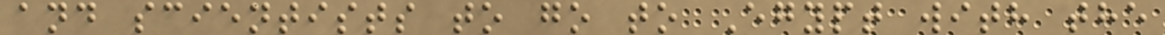and scientists to go to Egypt with the
